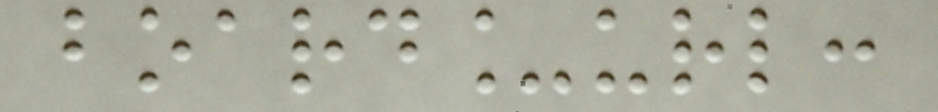board_url:
